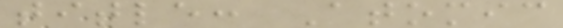title: Atomic
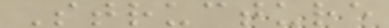Structure
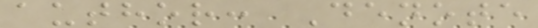author: Denote
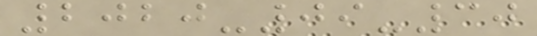2020-09-30
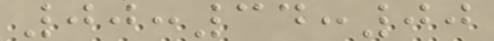00:34:00
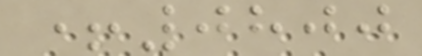+0800
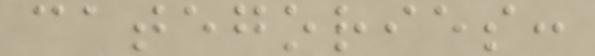categories:
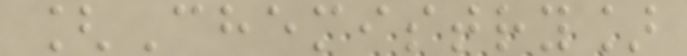[Chemistry]
